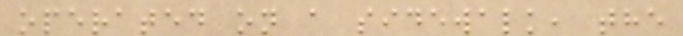operated on a sidewalk, the
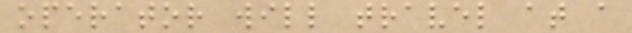operator will travel at a
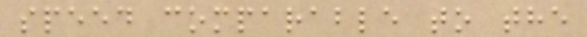speed comparable to the
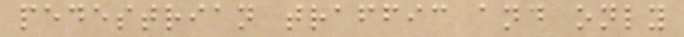pedestrian traffic and only
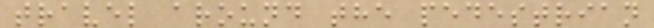travel around the pedestrian
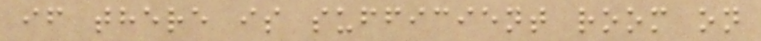if there is sufficient room on
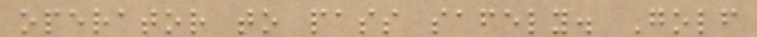operator to pass safely. Golf
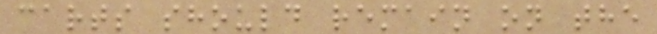carts should remain on the
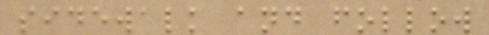sidewalk and follow
